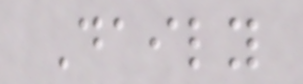Daily
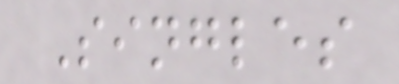Singles
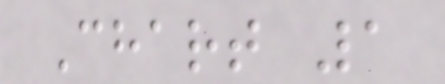Chart 1
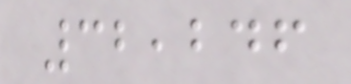32,246
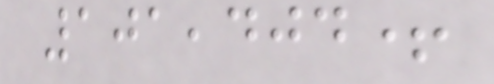101,404+
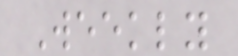Weekly
